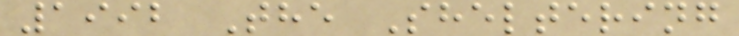1992 The Sheltering
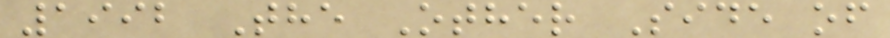1992 The Other Side of
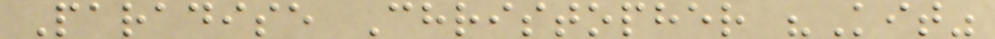Paradise Christopher "Kit"
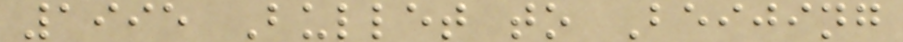1995 Bullet to Beijing
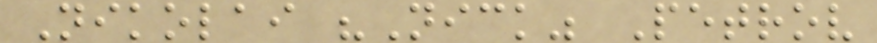Nikolai "Nick" Petrov
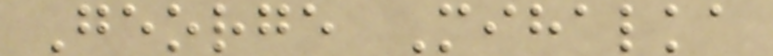George Mihalka
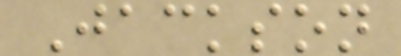Jackson
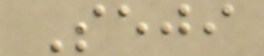Seji
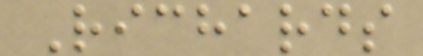Richards
